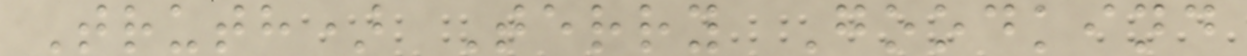Truth) Terry Goodkind
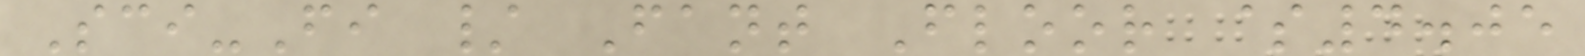Sci-Fi / Fant Floor $4.05
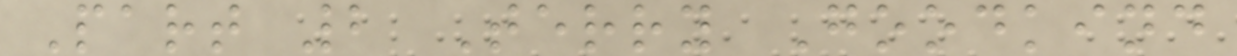Part 2 Terry Goodkind
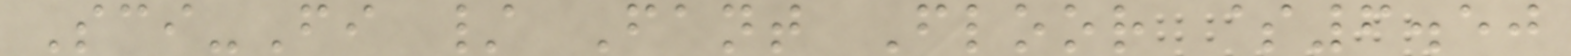Sci-Fi / Fant Floor $6.50
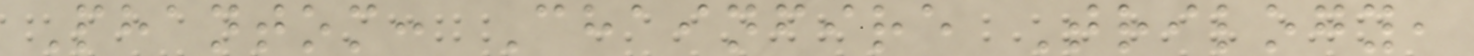Phantom: Chainfire Trilogy,
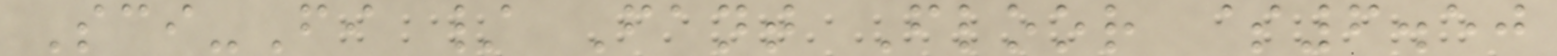Sci-Fi / Fant Floor $6.50
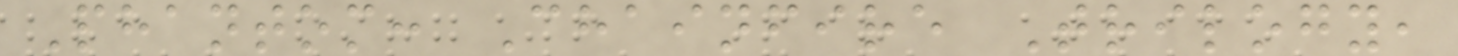Phantom: Chainfire Trilogy,
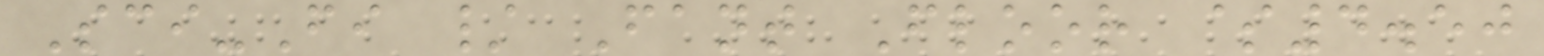Sci-Fi / Fant Floor $4.50
